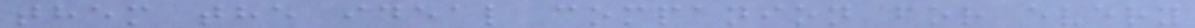them the ideal companion for every
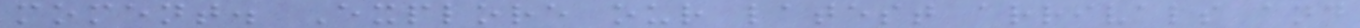moment. Explore our latest arrivals and
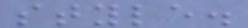style.
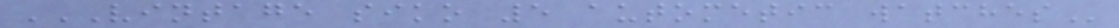VINTAGE SIKO 5 AUTOMETIC WATCHES
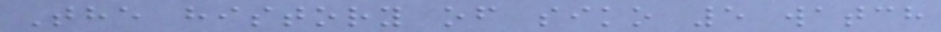The history of siko 5 watch
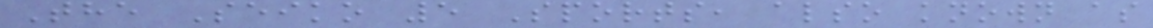The Seiko 5 Sports, also known as
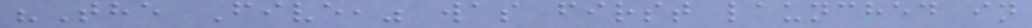"The Five," was first launched in
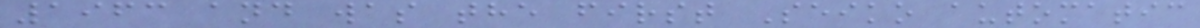1963 and was the first Seiko automatic
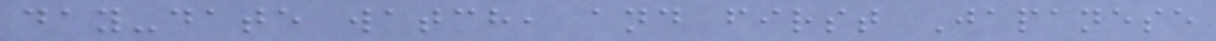day-date watch, and first Japanese
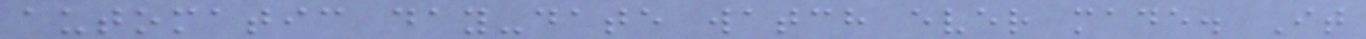automatic day-date watch ever made. It
